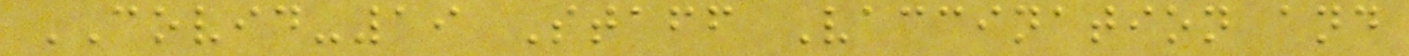COVID-19 Staff Vaccination and
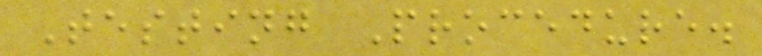Testing Procedure.
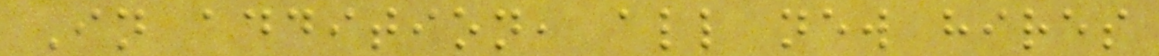In addition, all new hires
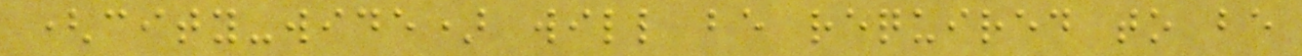(city-wide) will be required to be
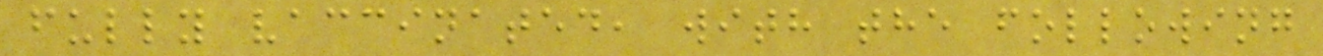fully vaccinated, with the following
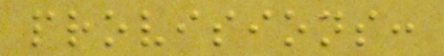provisions:
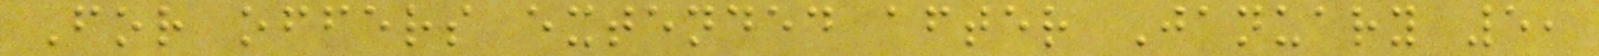For offers extended after January 5,
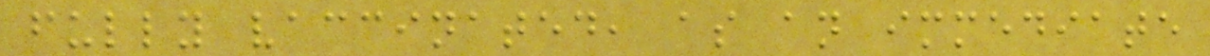fully vaccinated, as an immediate
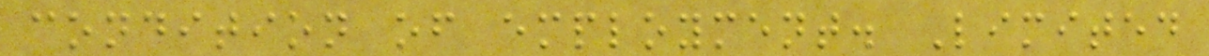condition of employment. Limited
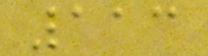113
